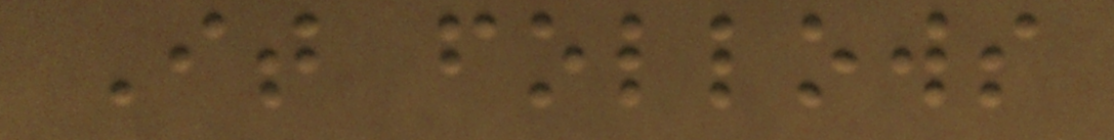It follows
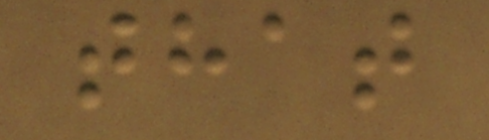that
